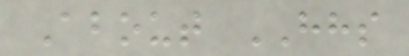About HHS
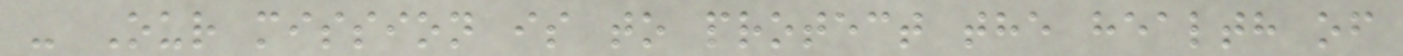- Our mission is to protect the health of
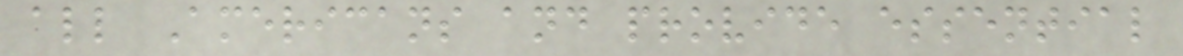all Americans and provide essential
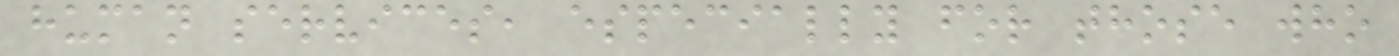human services, especially for those who
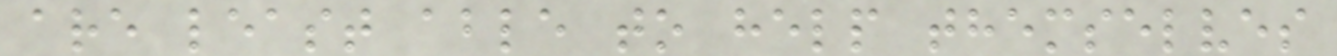are least able to help themselves
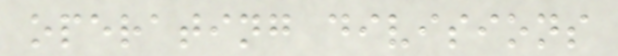operating divisions
